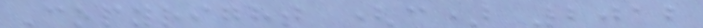Copyright (c) 2012
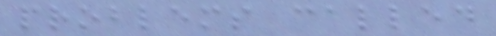problems called
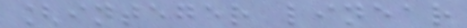[integer linear
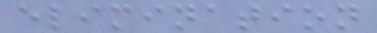elimination
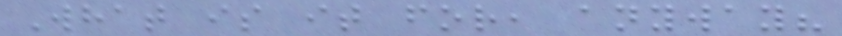What is it for, anyway?
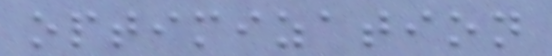optimization
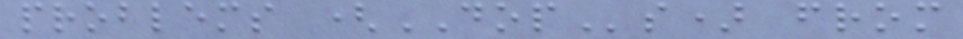problems (DOPs) from
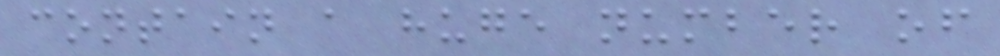contain a huge number of
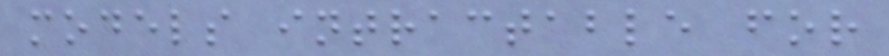models intractable for
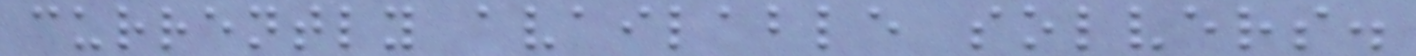currently available solvers.
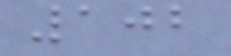102
